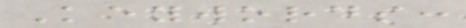Keywords:
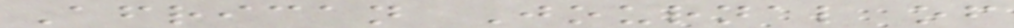African Journal of
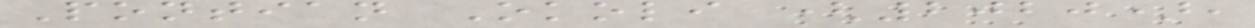Pontian Okoli (2020),
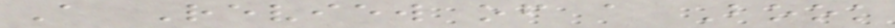A Review of a Book
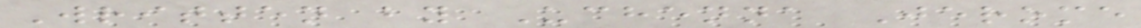Written by Uchenna Jerome
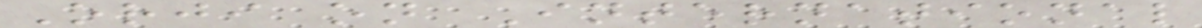Orji on International
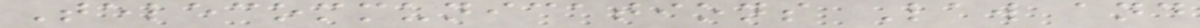Telecommunications Law and
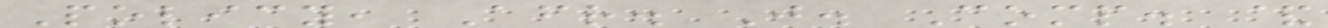Policy, Afr. J. Comp. &
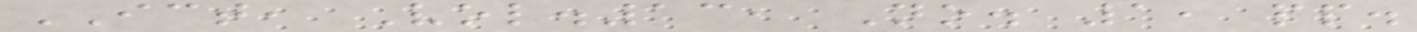ICT, Vol.13, No. 1, pp.
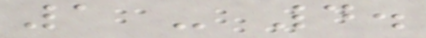1 - 4.
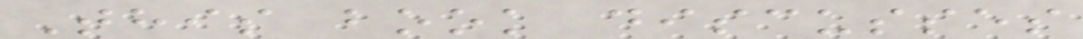This book discusses
